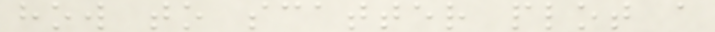how to scatter plot a
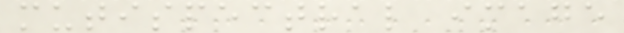mutispectral image
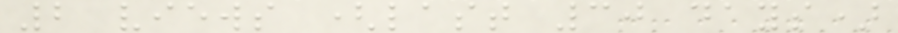2 views (last 30 days)
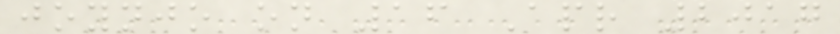joynjo on 16 Apr 2017
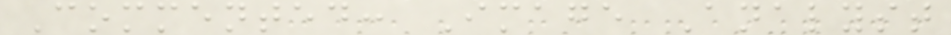Commented: Image Analyst
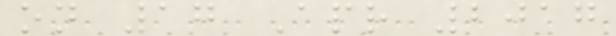on 17 Apr 2017
